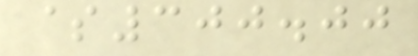$300.00
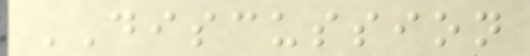DISCUSSION
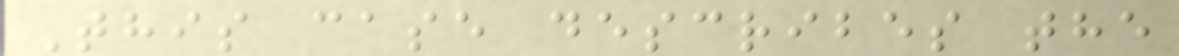This case describes the
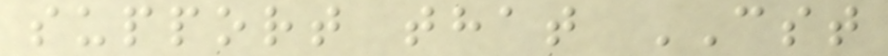support that CST
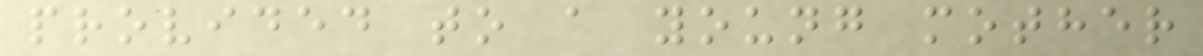provided to a young mother
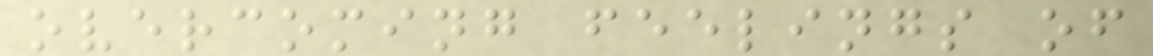overcoming feelings of
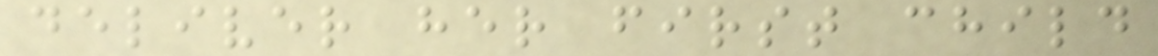deliver her first child
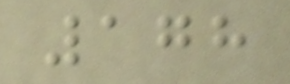178
